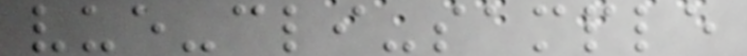vue-cli-sample
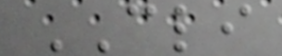CLI
